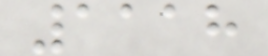1118
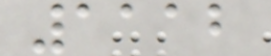1112
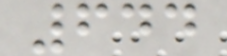644
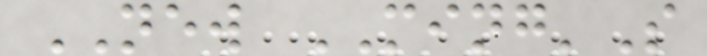NEW MING'S
